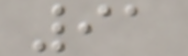91
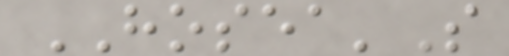HOSEA'S
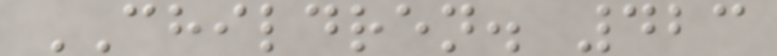CHILDREN. 423
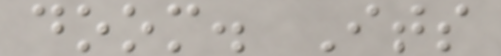doom. Its
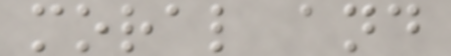moral and
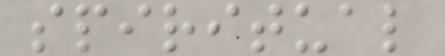spiritual
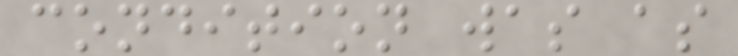condition was as
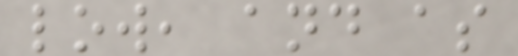low, and as
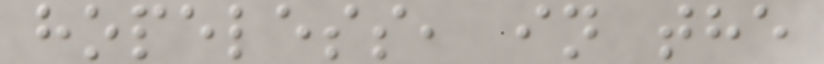hopeless, in the
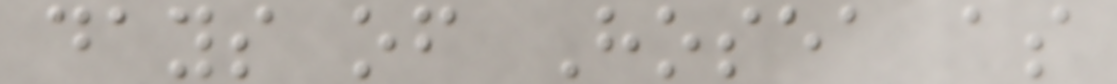days of Hosea as
